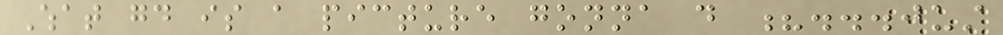What good is a picture gonna do ?...just
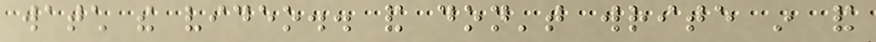watch the video.. and don't write in and
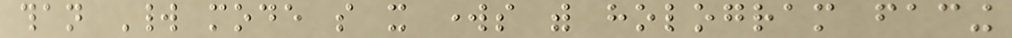than World mode so it works with hologram facing
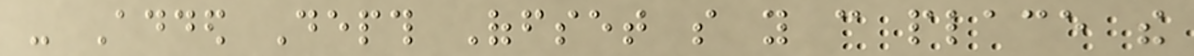- Added Depth Offset so you can place the
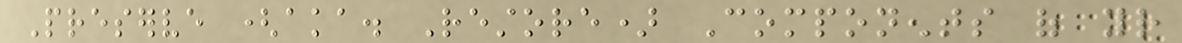Preserve (aka. Restore) Components of your
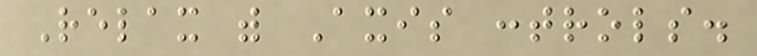Relax with Axis controls.
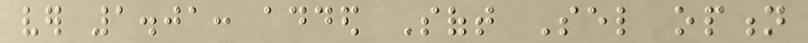ver 1.01: added Soft Sel option
